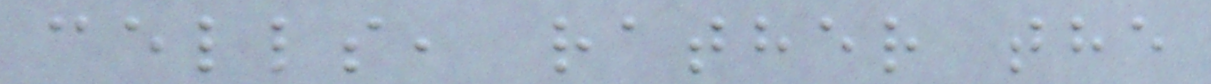cells, rather the
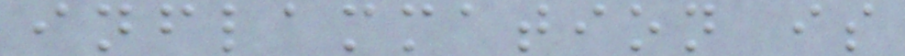inflammation is
